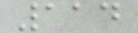114
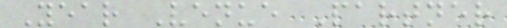Year Venue Partner
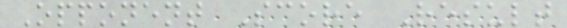Opponent Score Result
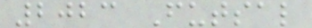2023 Futsal
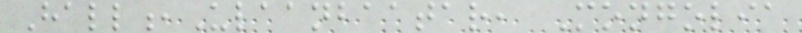Hall,Ulaanbaatar, Mongolia
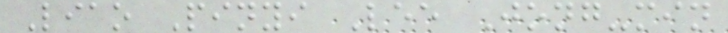Liao Pinyi Lee Jong-min
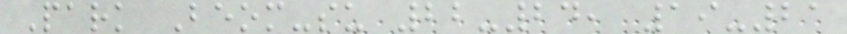Park Beom-su 22-24, 19-21
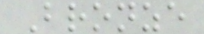Bronze
